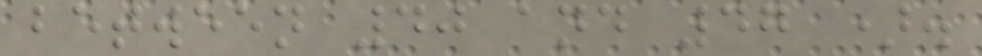between 40 and 47 ).
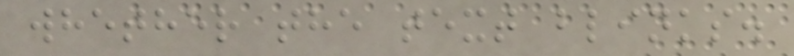whether the text blinks.
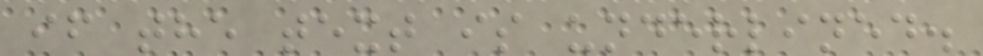if the text is underlined.
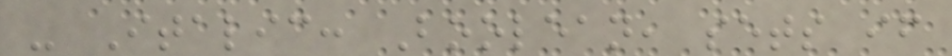- Italic: Boolean, sets if
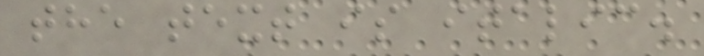the text is italic.
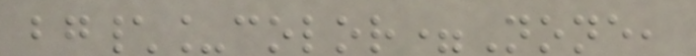bg\_color=None,
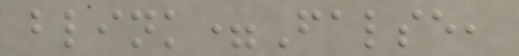blink=False,
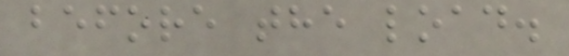before the load.
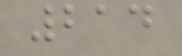214
